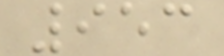953
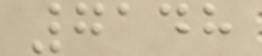7148
